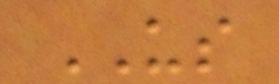US
